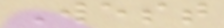West
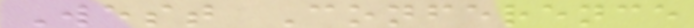West Conference
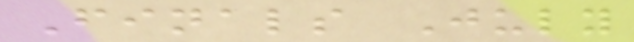Finals July
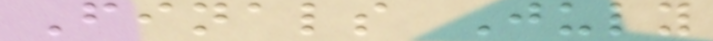Finals July
